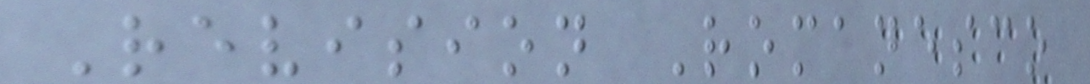Revision Romanesco
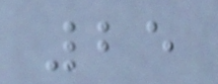25
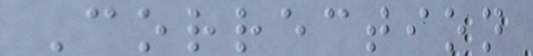Correction
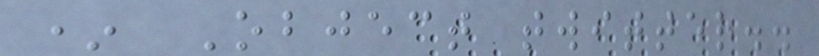* Object twitter..
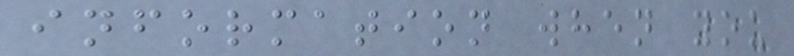information when you
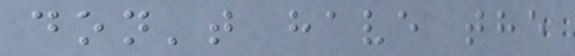don't have the
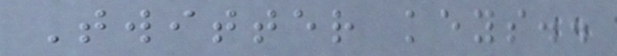Twitter keys..
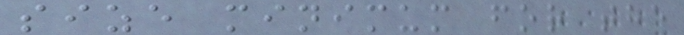size minimum for the
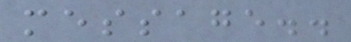message..
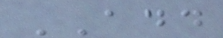ADD
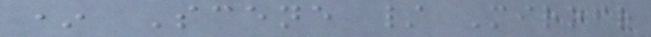* Scene / Miroir
